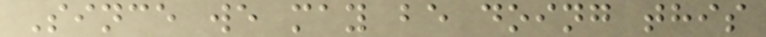Since we may be doing this
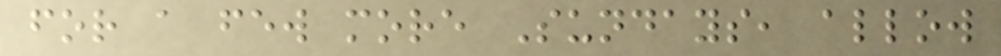for a few more Sundays, allow
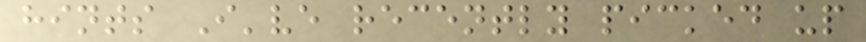hints I've recently picked up
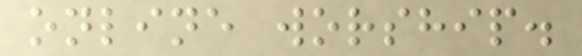online worship.
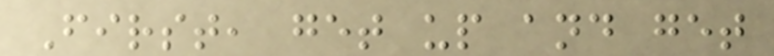First, get up and get
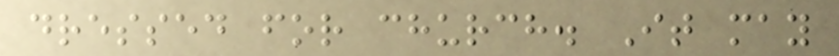dressed for church. It may
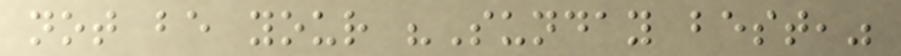not be your "Sunday best,"
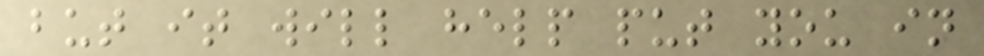but it will help put you in
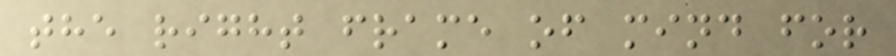the right frame of mind for
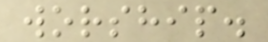worship.
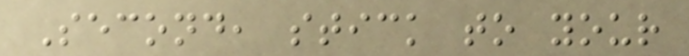Second, stick to your
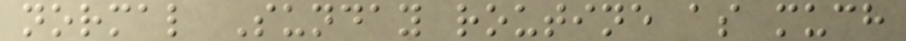normal Sunday routine as much
